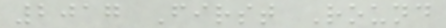2017 First Round
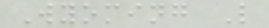Wyoming L
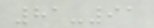81-91
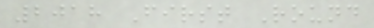2018 First Round
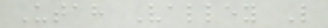Utah Valley L
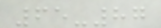65-87
